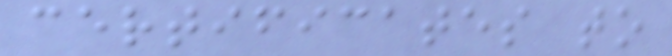certificates to
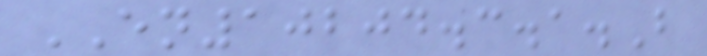EN10204.3.1.B
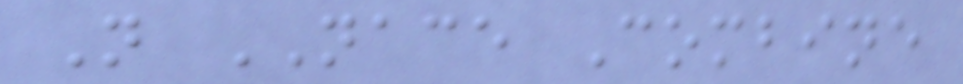N NACE Combine
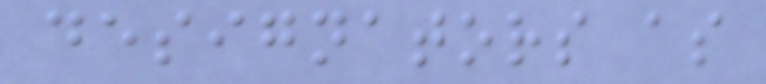designators as
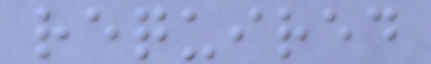required
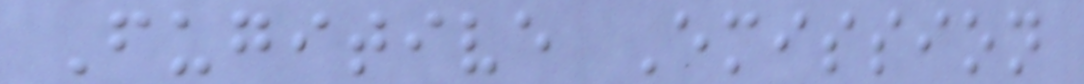Fugitive Emission
